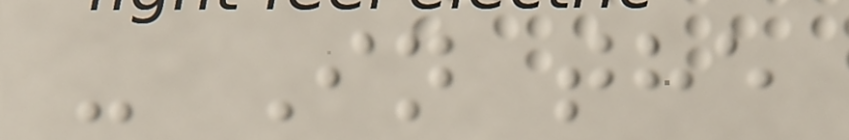- In the
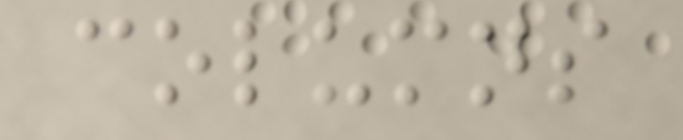columns
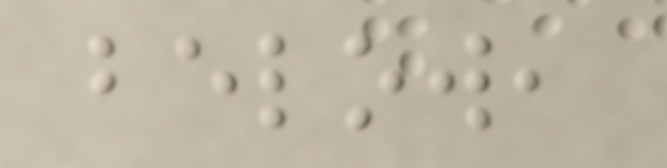below,
